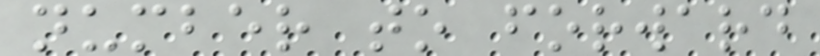number to forward
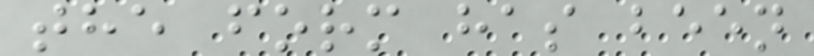the form has been
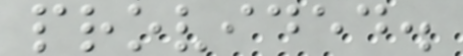provided.
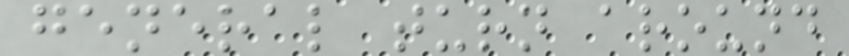general turn around
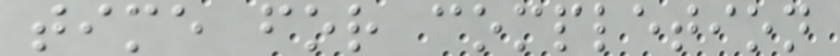time for completion
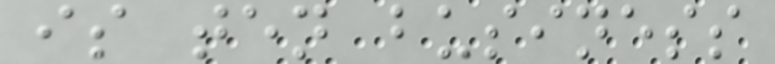is ten business
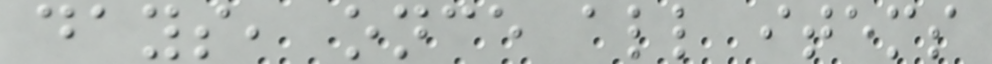days, once all items
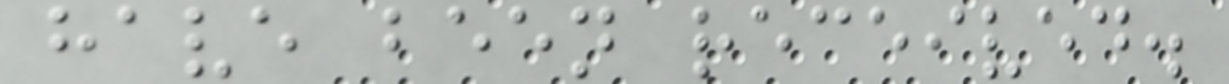have been received.
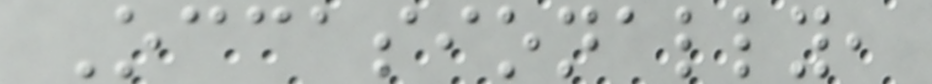Occasionally,
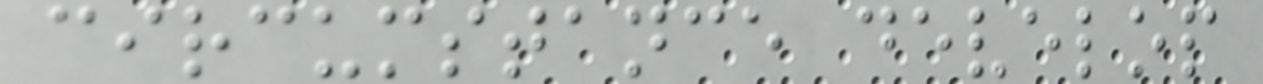circumstance develop
